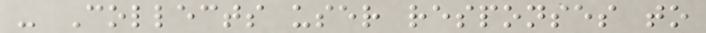- Collects user responses to
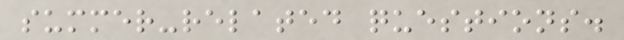summer-related questions.
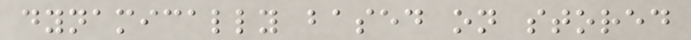dynamically based on stored
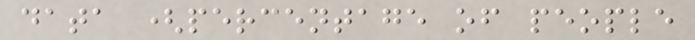data (percentage of people
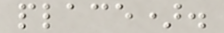place).
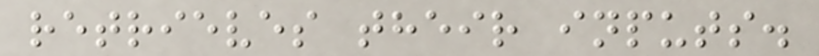retrieves their inputs.
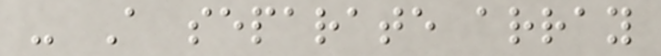- A separate array
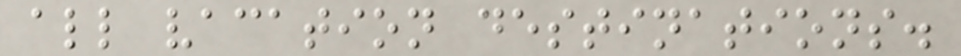all vacation destinations.
